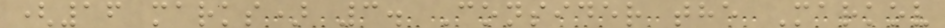(16 marks) 3. Consider the Markov
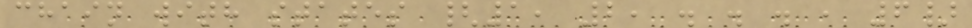chain with states {1, 2, . . . , 6}
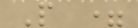P =
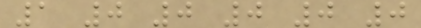1 0 0 0 0 0
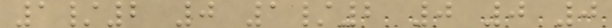1/2 0 1/2 0 0 0
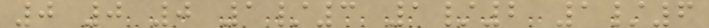0 0 0 1/3 1/2 1/6
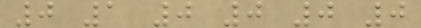0 1 0 0 0 0
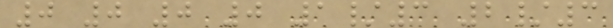0 0 0 0 1/3 2/3
